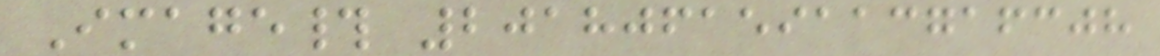Image# 201806159113716308
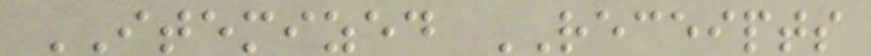ITEMIZED RECEIPTS
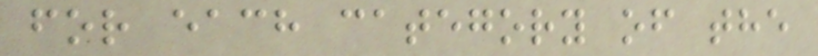for each category of the
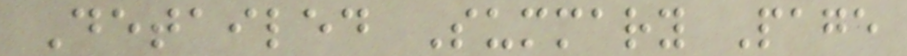Detailed Summary Page
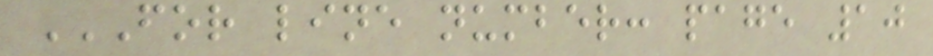FOR LINE NUMBER: PAGE 10
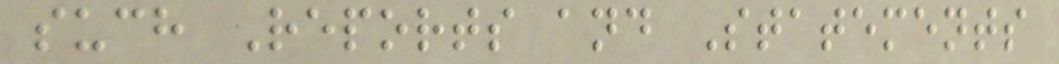such Reports and Statements
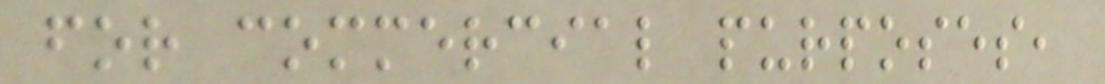for commercial purposes,
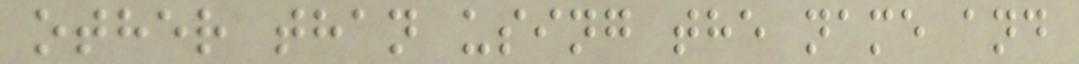other than using the name and
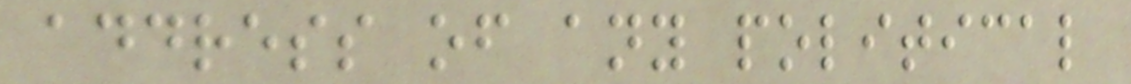address of any political
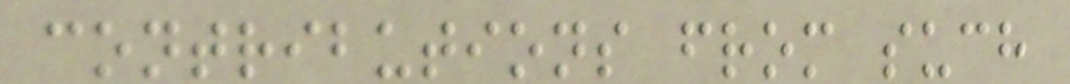contributions from such
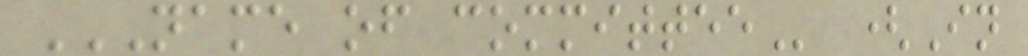NAME OF COMMITTEE (In
